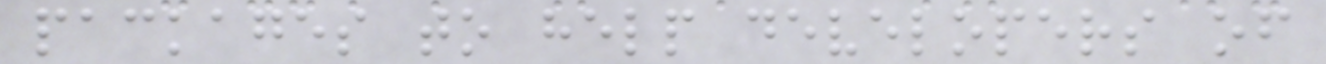packages to help developers of
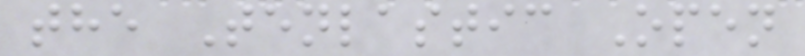the Tenlastic Open
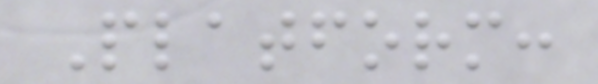Platform:
